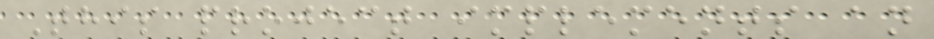This project implements an
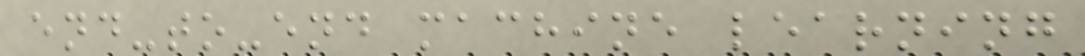end-to-end machine learning
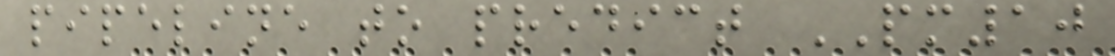pipeline to predict PM10
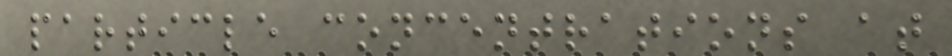particle concentrations at
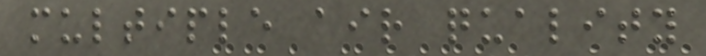multiple air quality
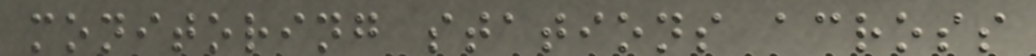monitoring stations across
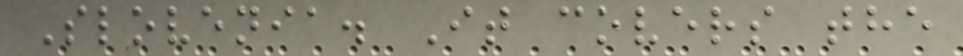Slovenia. It covers the
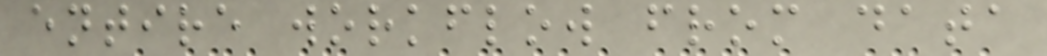entire workflow from data
